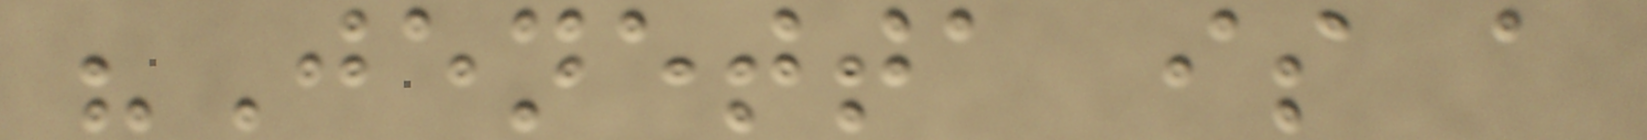"Jenetta is a
